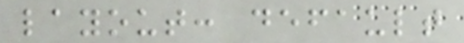layout: default
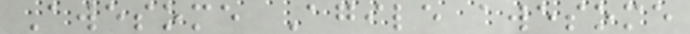Awesome Agile awesome
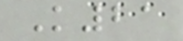K21
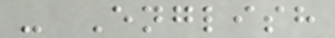- English
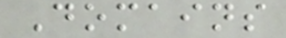Domains
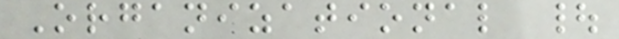Organizational |
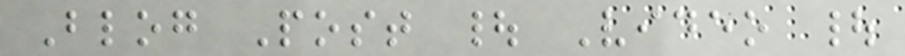Blog Post | Video |
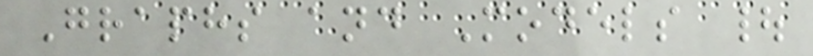Graphs and Models |
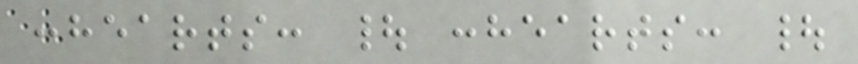:hearts: | :hearts: |
